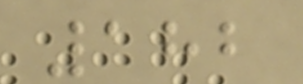182
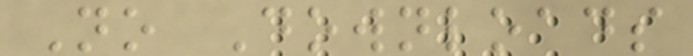No Downloads
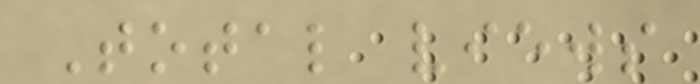Total views
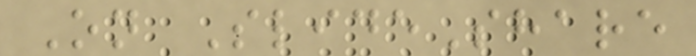On SlideShare
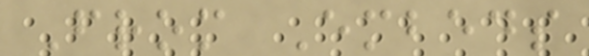From Embeds
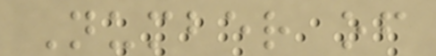Number of
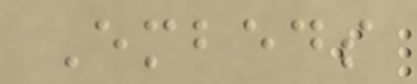Embeds
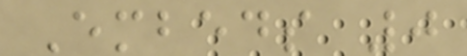Embeds 0
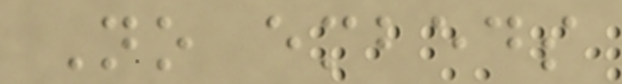No embeds
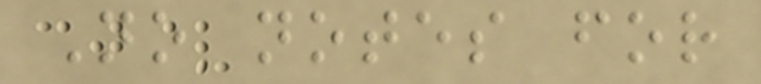No notes for
